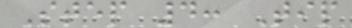Step 4: Tip
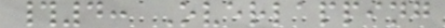#4: Overlapping
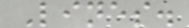Lines.
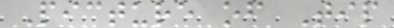Picture of Tip
